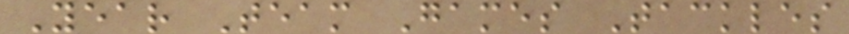Year Team Games Tackles
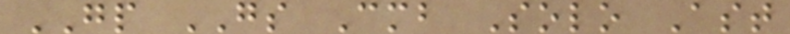GP GS Cmb Solo Ast
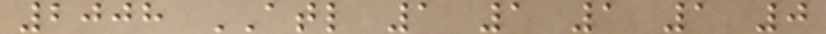2008 ATL 1 1 1 1 0
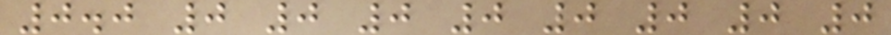0.0 0 0 0 0 0 0 0 0
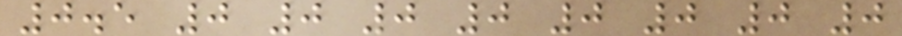0.5 0 0 0 0 0 0 0 0
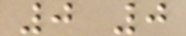0 0
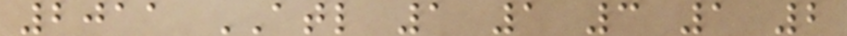2011 ATL 1 1 3 1 2
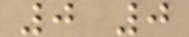0 0
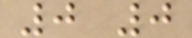0 0
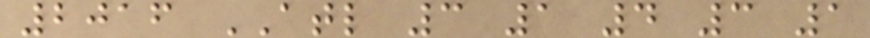2016 ATL 3 1 4 3 1
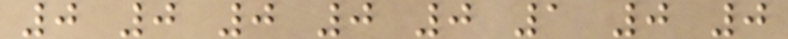0 0 0 0 0 1 0 0
